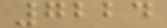7224
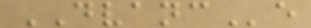DVANCe
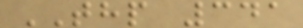THP 341
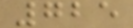725
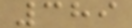389
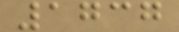1737
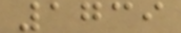1739
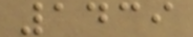1439
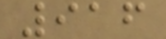916
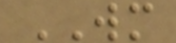WM
